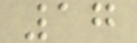17
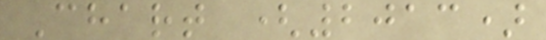Chart (2013)
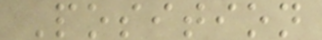Position
